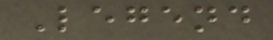Legend
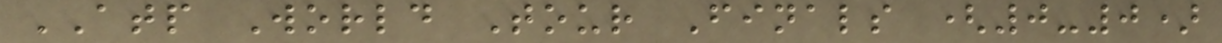ATP World Tour Finals (0-0)
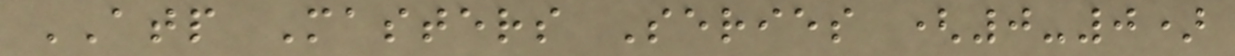ATP Masters Series (0-0)
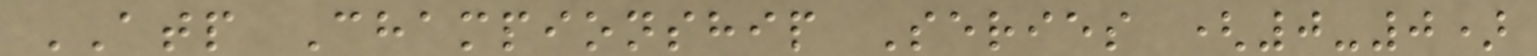ATP Championship Series (0-0)
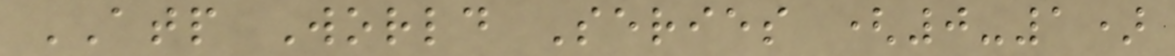ATP World Series (0-1)
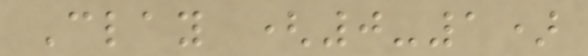Clay (0-1)
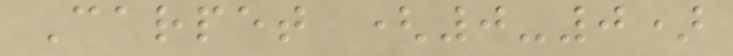Carpet (0-0)
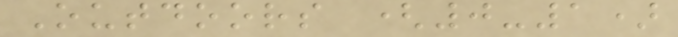Outdoors (0-1)
